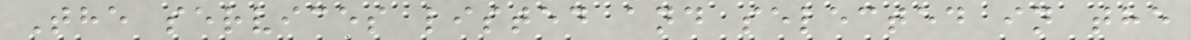The services listed and selected in the
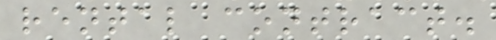rental contract.
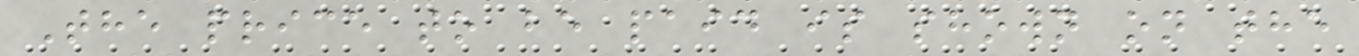The price to be paid is shown on the
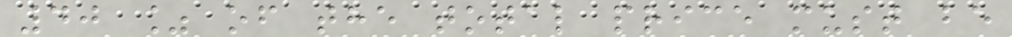40 % of the total price must be
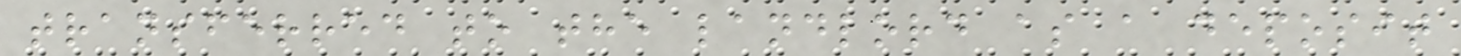transferred to the landlord as a deposit
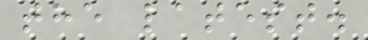the latest.
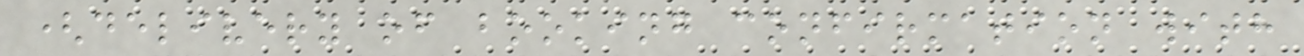(delivery of booking confirmation with
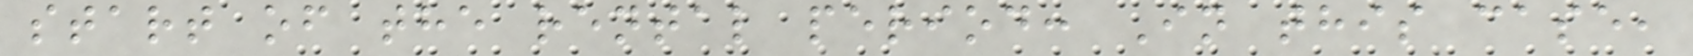start of the rental period: In this case,
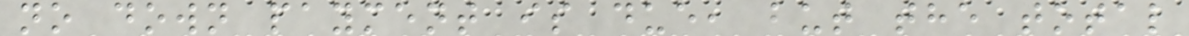no down payment is due, but the total
